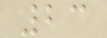23
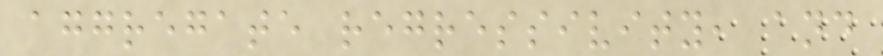aggregate regressivity, and
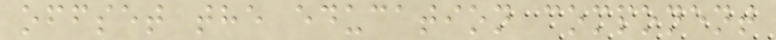offset the education component
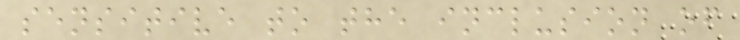sensitive to the inclusion of
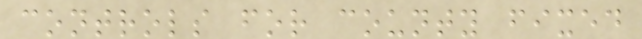controls for county fixed
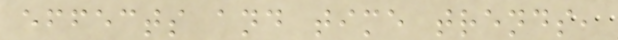effects and time trends,
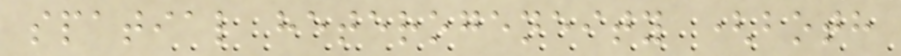spatial heterogeneity (both
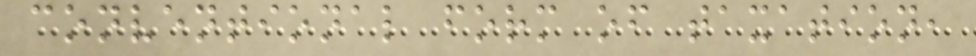conventional form of taxation,
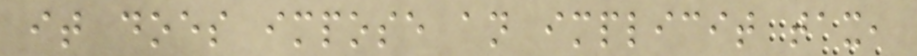it does impose an implicit tax,
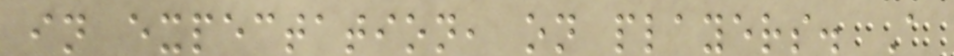in expectation, on players. A
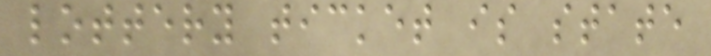lottery ticket is state
